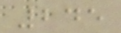245
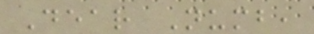Dear Numb,
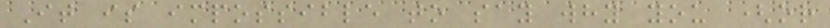It is impossible to say why you (or
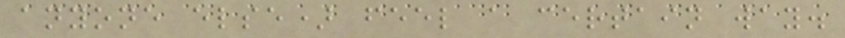anyone else) feel a certain way.
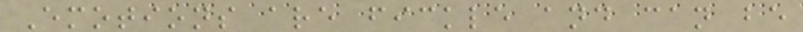Emotions are fickle and can be
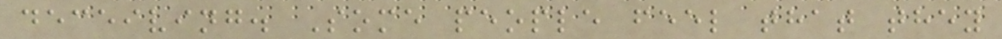deceiving. Some people feel that they
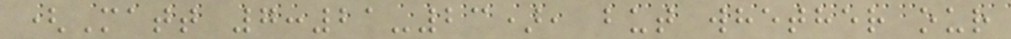(Matt 7:21-23), but whether our
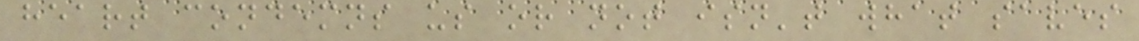heart condemns us or not isn't what saves
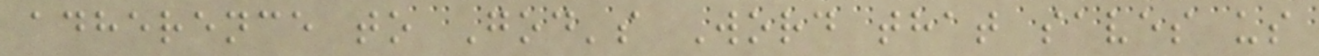adherence to God's Word that saves us
